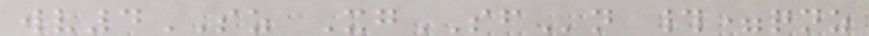wv4SZ XgSFn #=qnz
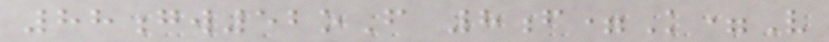88gw52oF 8f=K=V
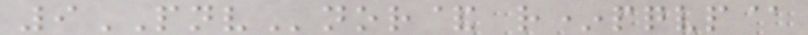9PNVnor& r*pqvp@
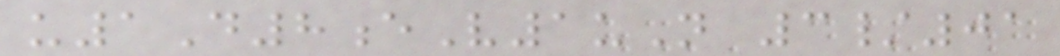u1D8eV1uN 3/01
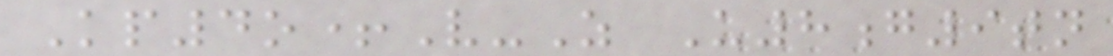Kp4o+V-Z U8g9tn
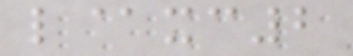l@xc2
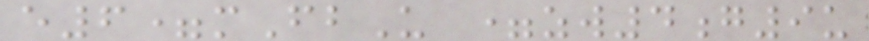e6=mFbU =zw4g9u
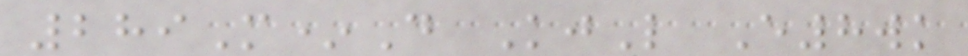289M*D KjL E8wk
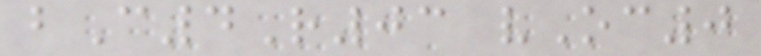bC4R03 vOc0
